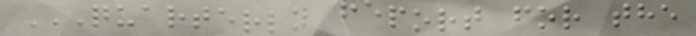QUARTERLY REPORT FOR THE
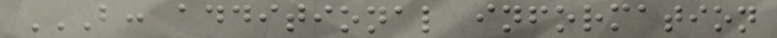B: ADDITIONAL INFORMATION
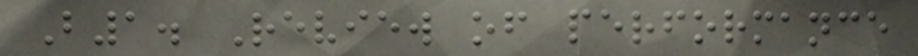B1. Review of performance
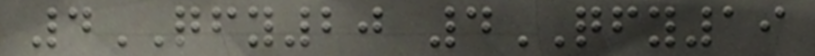4QFY20 4QFY19
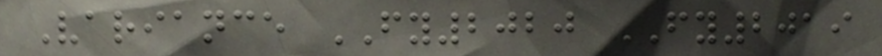Variance FY2020 FY2019
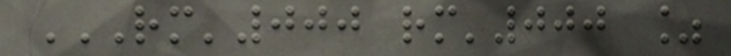RM'000 RM'000 %
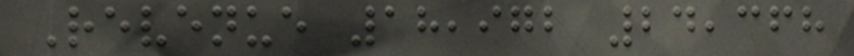Revenue 18,972 24,368
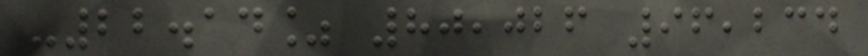-22.14% 80,026 96,234
